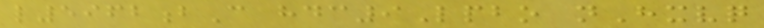l5962bC hdc9Lpbo nHxvq
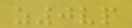z0vp
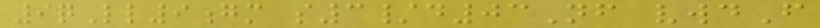9qLl9gm s3/d03Nf vwdF
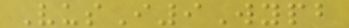VusI9Wypb
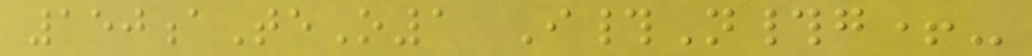150aTeO1 I#N#g+-
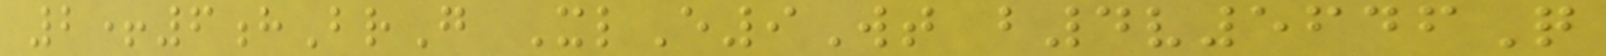2+6hBrG XlE9Wt b4v5646Q
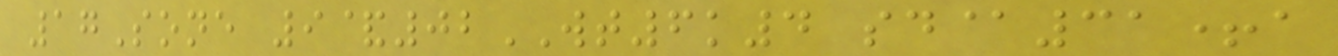17Sone 9&02WT6k4 sd@31+a
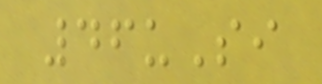46uSi
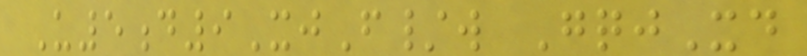U5d9XjF/w GqjXd
